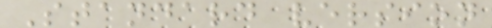Standard version
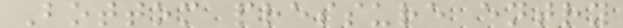Bottom pressure entry
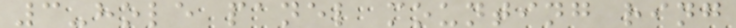3-hole panel mounting ring
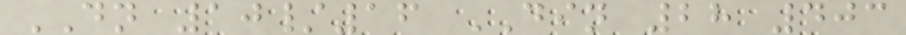DN 10/16 DIN 28 403
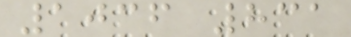1036 831
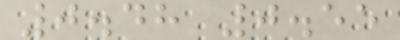0.48 0.55
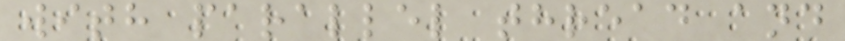with parallel thread and
